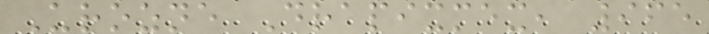Urozne Drapixmex, 965
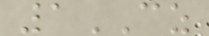1CZ
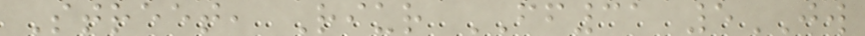Street, Riur FF31 5JW
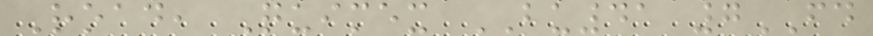Road, Quimex BU41 7FD
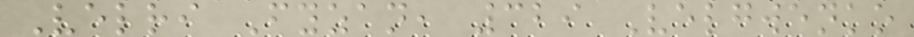Velri Fyzan, 329 Velgwenko
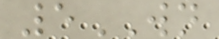5WN
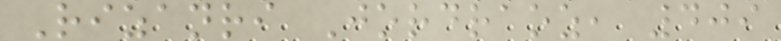Rizanri Jordraoz, 409
